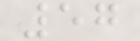57
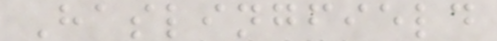Haslingfield
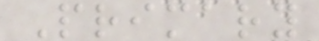Primary
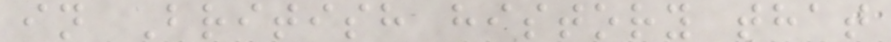in British history that
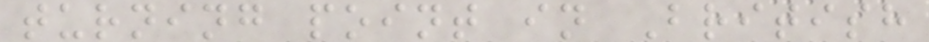turning point in British
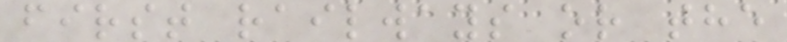first railways or the
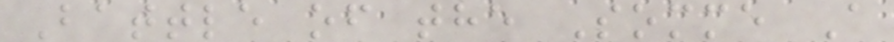Battle of the Somme A
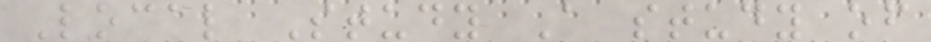Local Study A study of
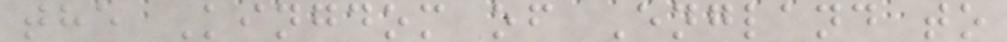the Kingdom of England to
